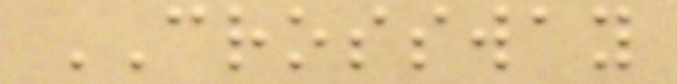CROSSWAY
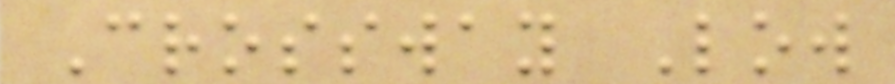Crossway Low
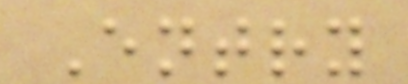Entry
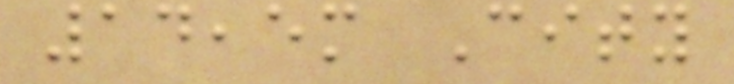14,5m City
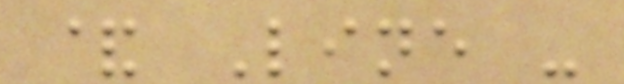& Line -
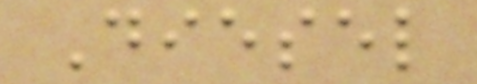Diesel
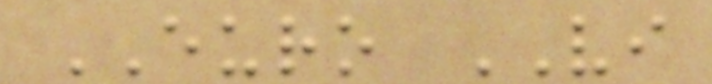EURO VI
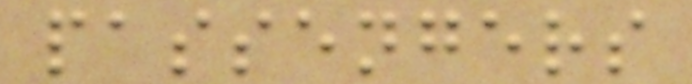passengers
